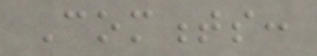Comments:
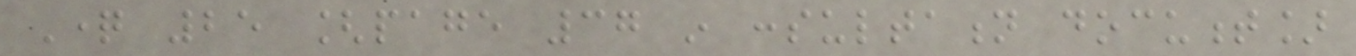Question 25 [page 37 in consultation document]
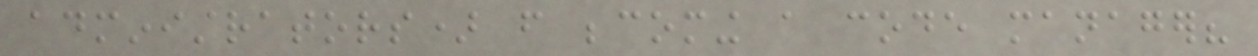administrators) from becoming a code manager?
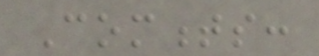Comments:
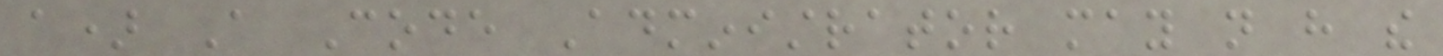a) A Code Administrator may not have the
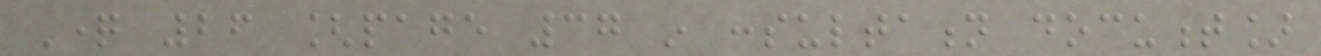Question 26 [page 37 in consultation document]
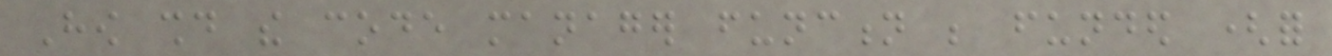How should the code manager function be funded (for
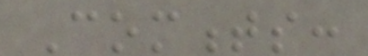Comments:
